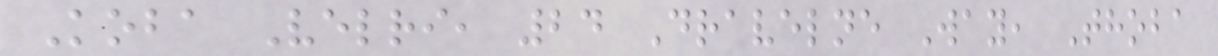Koba Velri, 24 Dravelne Way, Thoba
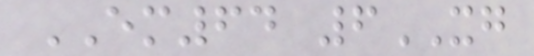EM64 6XG
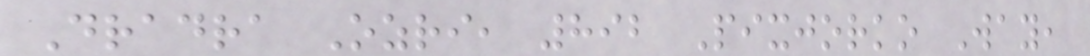Dradra Ozri, 892 Pixjorko Way,
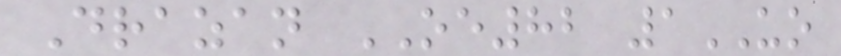Drazan OE82 1UO
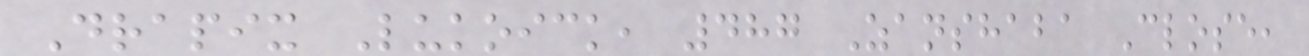Drapix Lukoick, 487 Zanshaba Close,
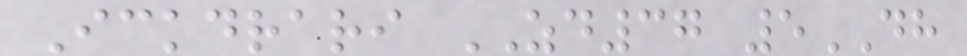Ickdrari ZD37 5DH
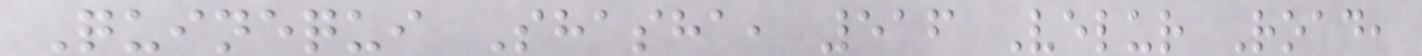Quinequi Shasha, 516 Velur Road,
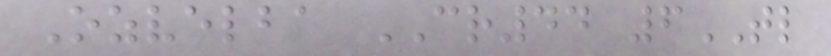Ozvelba CR44 6TL
